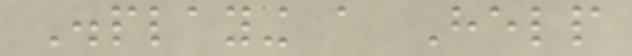Displaying a Help
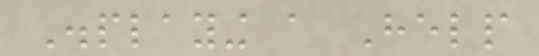Displaying a Help
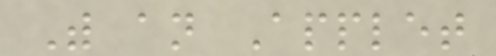With an Applet
